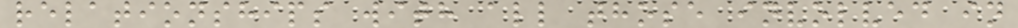relationships with all those involved in
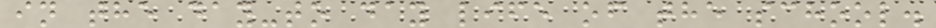in the day-to day life of the school.
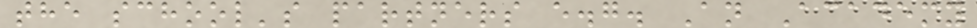the school's partners e.g. An Academy
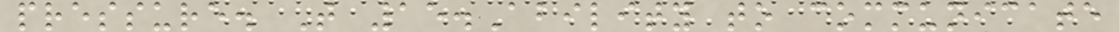pressure. T 15.Ability to communicate
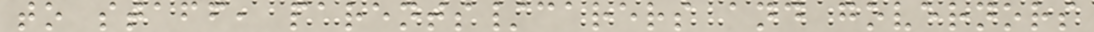to staff, parents/carers and governors
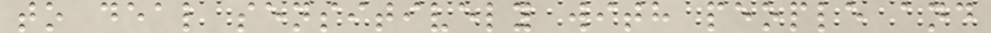to deal sensitively with people and
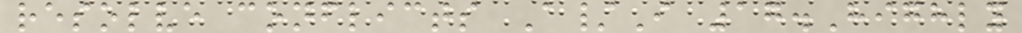resolve conflicts A/I 17.Highly
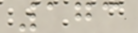173
